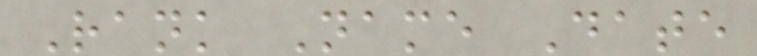Rank Name Date
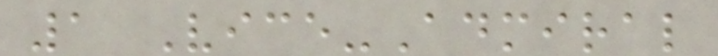1 Vice-Admiral
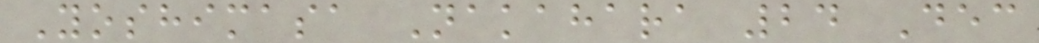Yoshimasa Nakahara 24 Dec
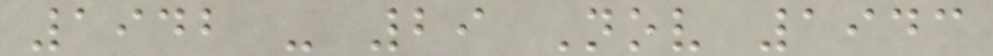1942 - 29 Nov 1943
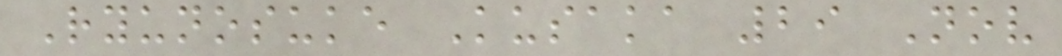Ryunosuke Kusaka 29 Nov
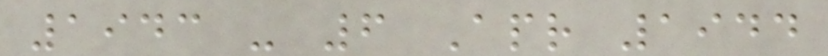1943 - 6 Apr 1944
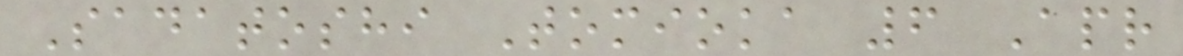Sadatoshi Tomioka 6 Apr
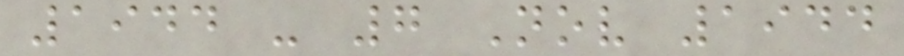1944 - 7 Nov 1944
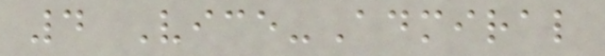4 Vice-Admiral
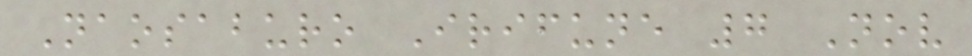Naosaburo Irifune 7 Nov
